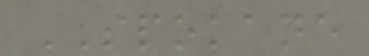SPOKANE
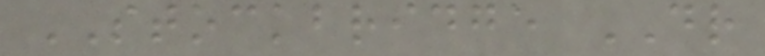STOCKBRIDGE DR
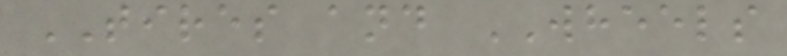TIRES and WHEELS
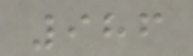986
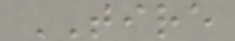TIRE
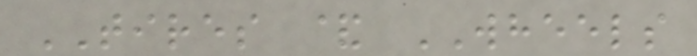TIRES & WHEELS
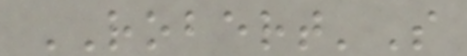ROBERT'S
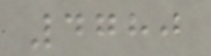4780
